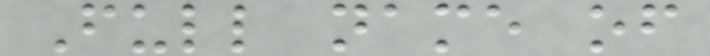Full name of
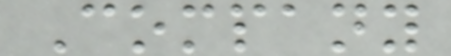Company
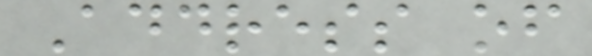Address of
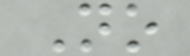No
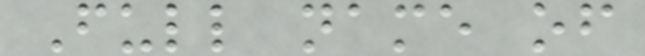Full name of
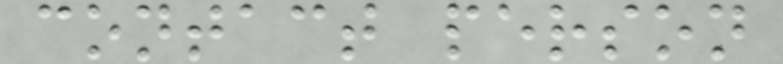contact person
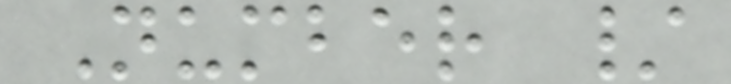Number /
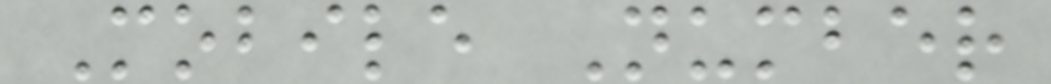Mobile Number
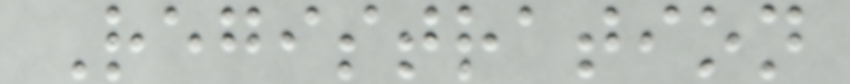Registration
